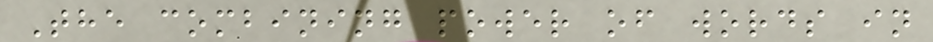The combining power of words in
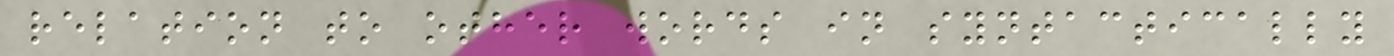relation to other words in syntactically
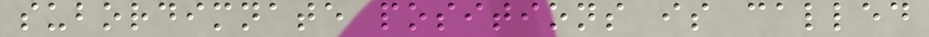subordimnate positions is called
